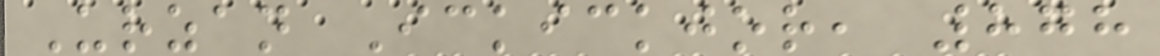Urzan Ickickjor, 878
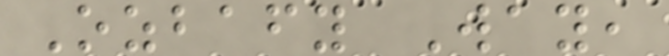Ozbafy Way,
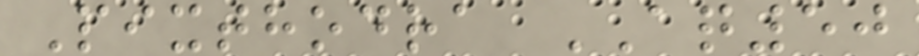Pixthodra AQ50
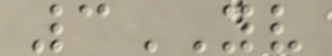3YV
